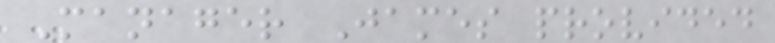Manager James provided
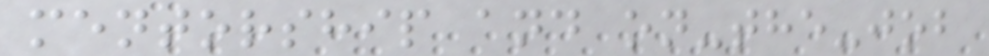mentorship and on-the-job
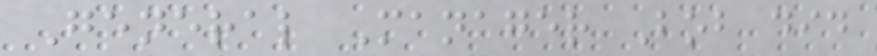General Manager Bob did
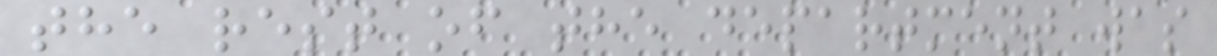the rest of the department was
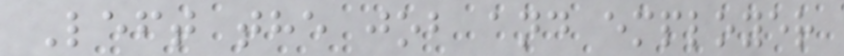Left the job and employer
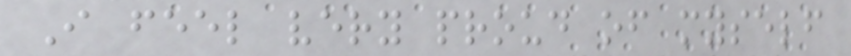I feel very proud of myself
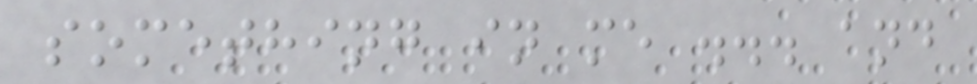something in me ... and
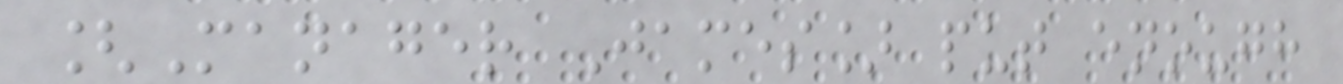[Manager James] put enough
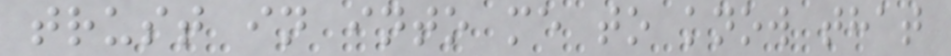trust in into me to know that
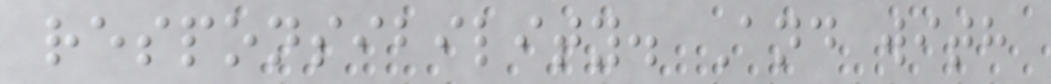responsibility. And with
